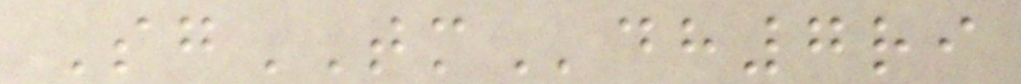SgTMdh7ri
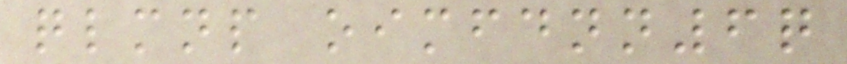qlmnp oimfdnn6q
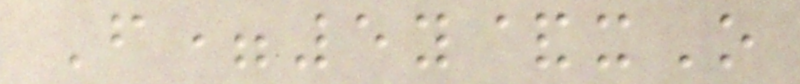F=5y&xO
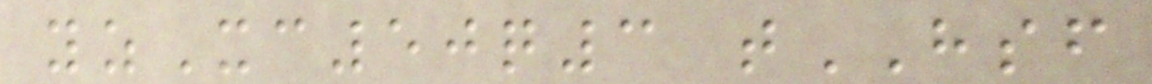yzXc50q3 tHSF
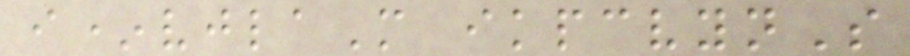i*vjlaM ikpcvynS
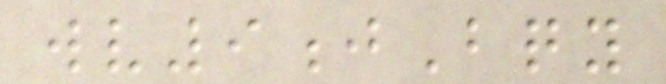wv9jBqy
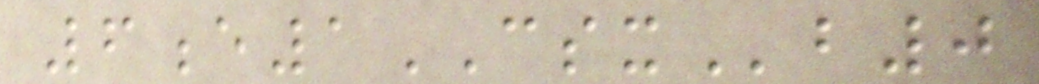6e1CSXb0
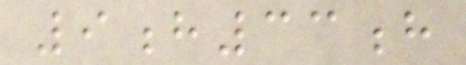9h33h
